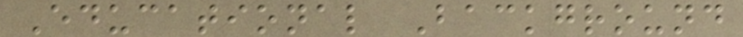Educational Background
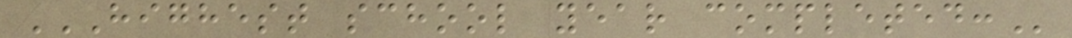HIGHEST SCHOOL YEAR COMPLETED:
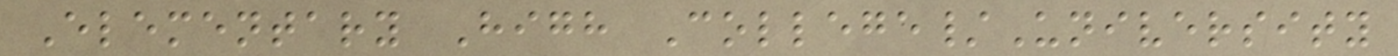Elementary High College/University
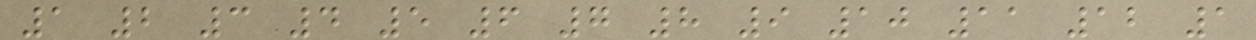1 2 3 4 5 6 7 8 9 10 11 12 1
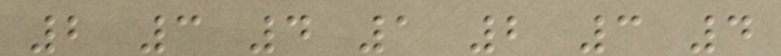2 3 4 1 2 3 4
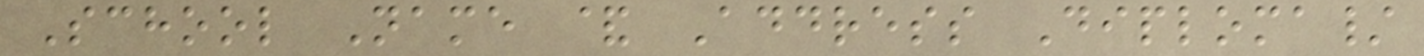School Name & Address Diploma/
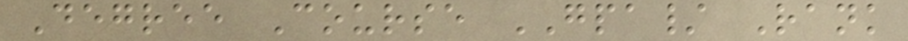Degree Course GPA/ Rank
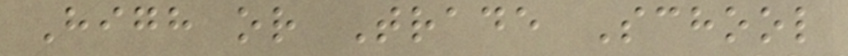High or Trade School
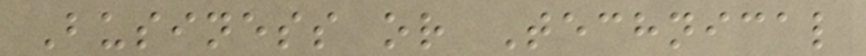Business or Technical
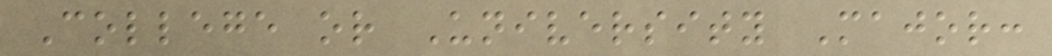College or University Major:
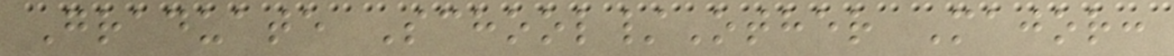Graduate School/Other Major:
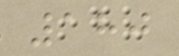180
